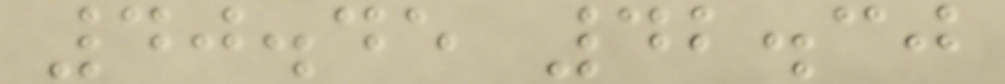40.45 42.30
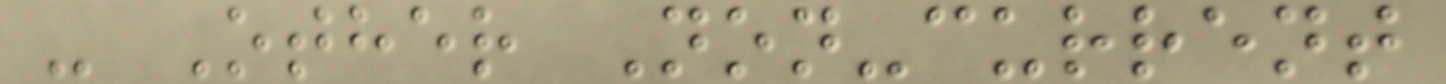- Other Non-current
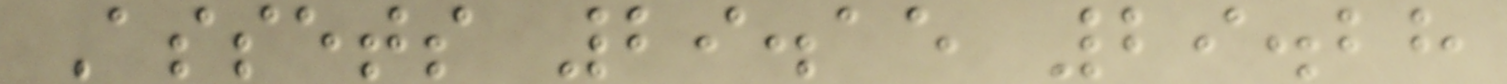Assets 29.15 29.28
